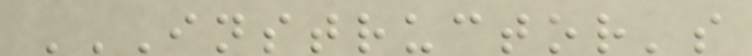INSTRUCTOR'S
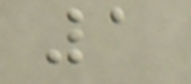1
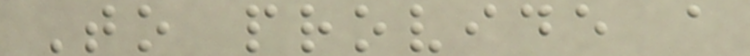To provide a
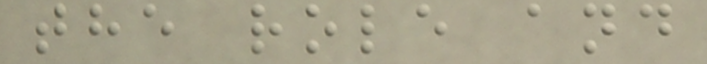the role and
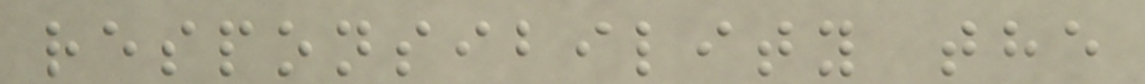responsibility the
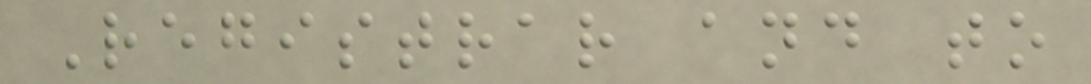Registrar and to
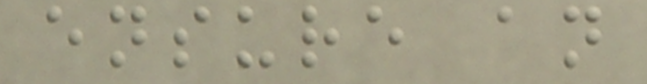ensure an
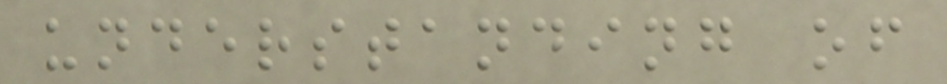understanding of
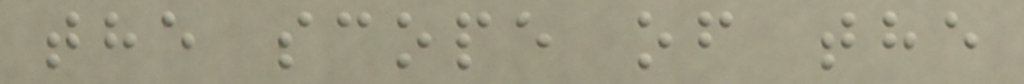the scope of the
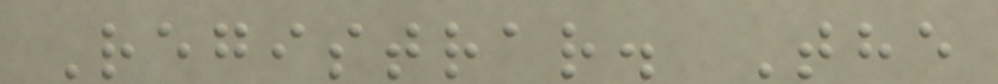Registrar. The
